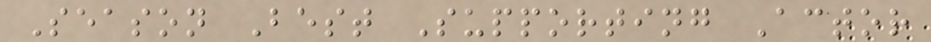Season Best Supporting Actor
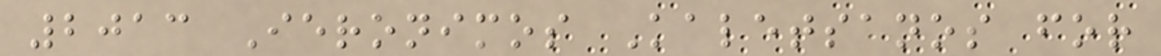2013 Ieronimos Kaletsanos for
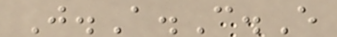J.A.C.E
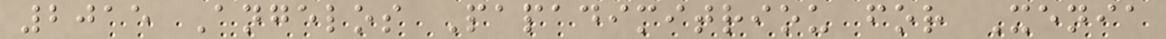2015 Angelos Papadimitriou for Xenia
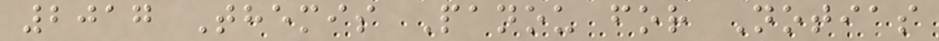2017 Themis Panou for Notias
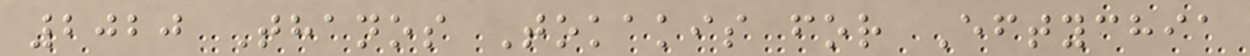2020 Thanos Tokakis for Eftychia
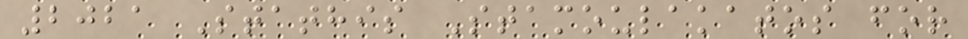2021 Stathis Stamoulakatos for
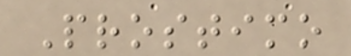Prostimo
